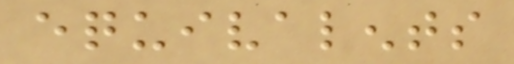equivalents
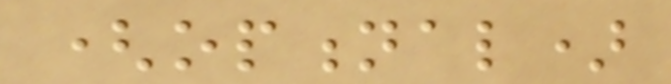(optional)
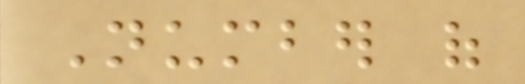Number of
